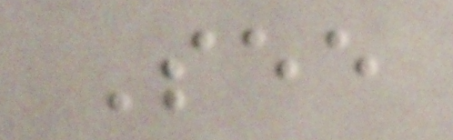See
